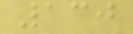130
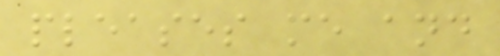pleases me and
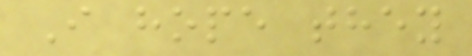I hope they
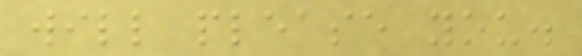will please you.
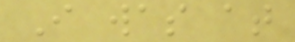I was at
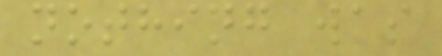nothing was
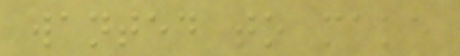wanted to make
